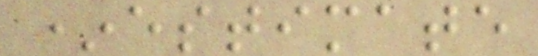*estimate
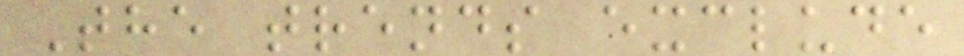The trends exclude
